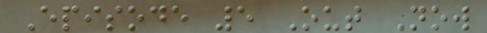Episode 5 Out Now
